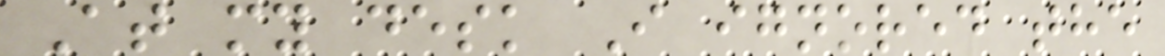At my desk I ignored the
